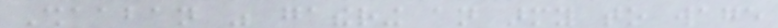Shaaban was gathering an army to wage
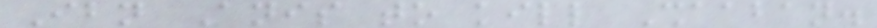Ibn Anis to kill Shaaban.
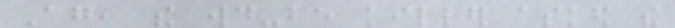Again, the would-be killer asked the
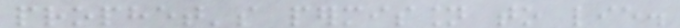prophet's permission to lie.
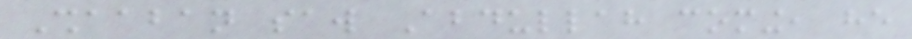Shaaban saw Abdullah coming, he
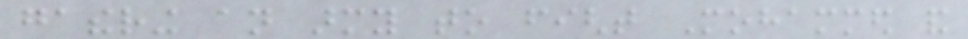gathering an army to fight Mohammed and
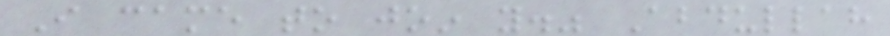I came to join you." Abdullah
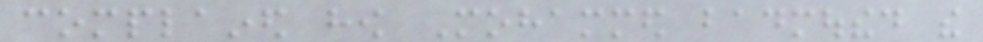complained how Mohammed badmouthed the
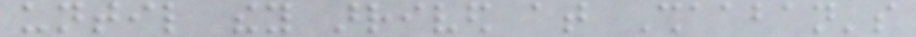until they arrived at Shaaban's
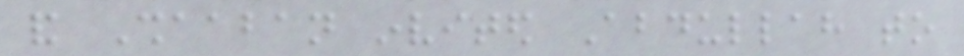and Shaaban invited Abdullah to
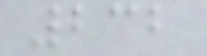232
